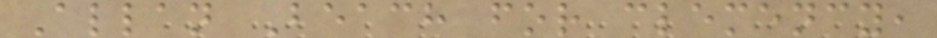Allan Beach for clemency,
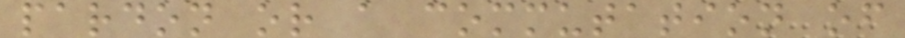pardon or a commutation of
